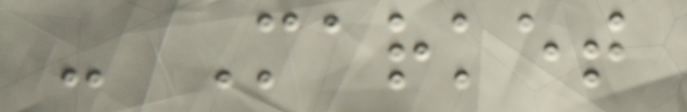- Market
